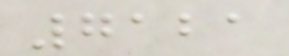7121
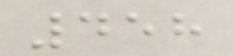458
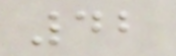42
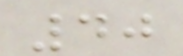40
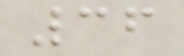36
